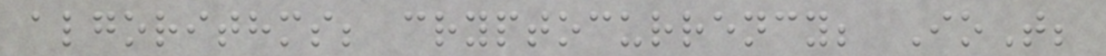algorithms; cryptocurrency; IoT;
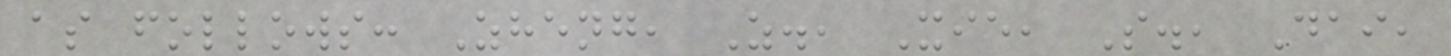as follows: Zheng, Z., Xie, S., Dai,
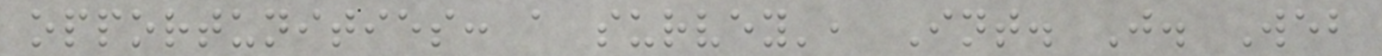opportunities: a survey', Int. J. Web
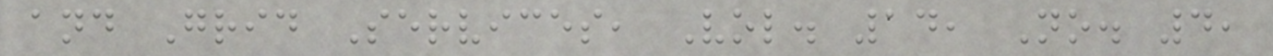and Grid Services, Vol. 14, No. 4,
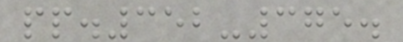pp.352-375.
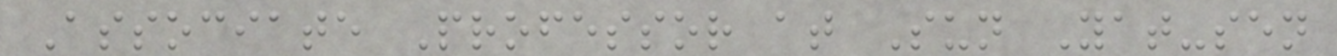Associate Professor at Sun Yat-sen
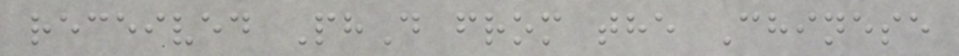received PhD from the Chinese
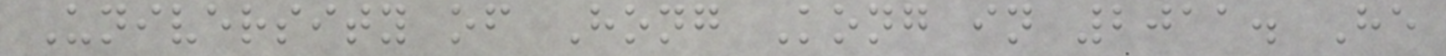University of Hong Kong in 2011. He
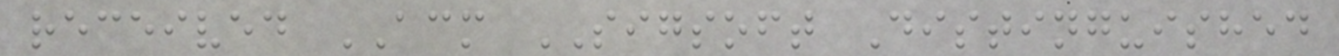received ACM SIGSOFT Distinguished
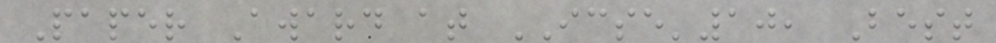Paper Award at ICSE'10, Best
